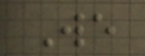We
